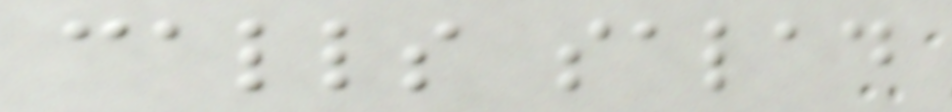calls salad
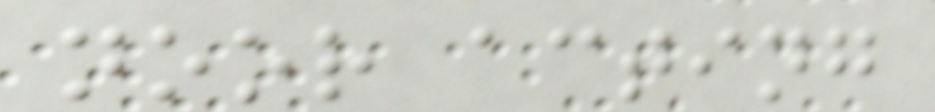noor acting
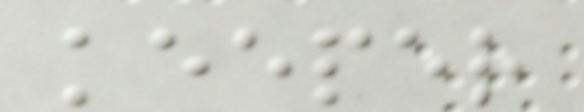keeper
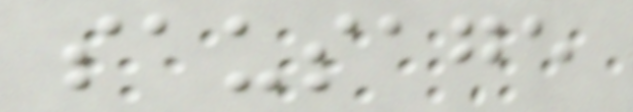sausage
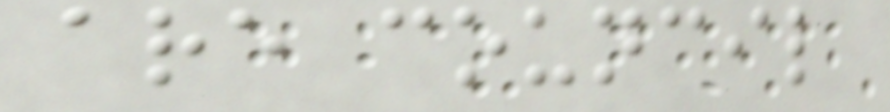are council
